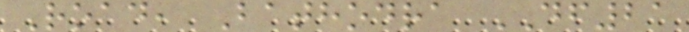Road, Bathodra DF21
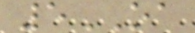5OA
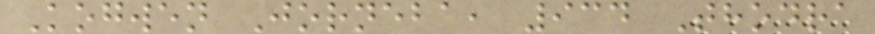Kogwen Jorneba, 934 Thodra
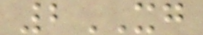2XG
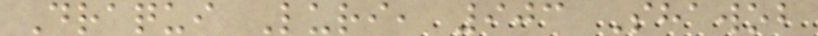Draqui Luri, 903 Shawob
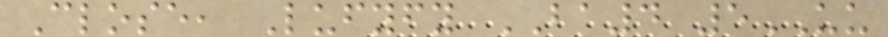Close, Lufyfy BA4 5UU
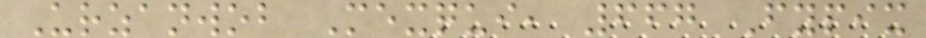Urzanwob Mexqui, 667 Fypix
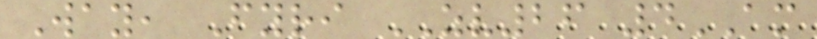Way, Fyri ZV26 4AM
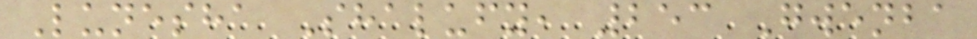Lunesha Shalufy, 253 Gwenba
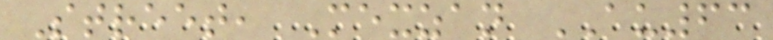Street, Mexzan AU63
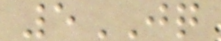5JQ
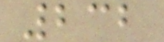232
